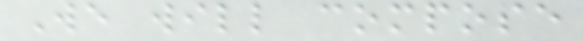We will compose
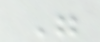"
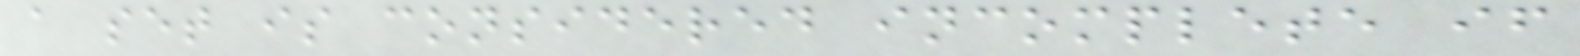a set is considered incomplete if
